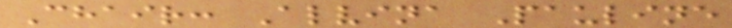Chair: Alvina Pauline
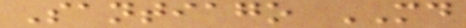Santiago MD
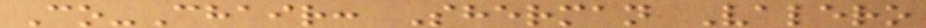Co-Chair: Sherman Valero
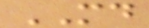MD
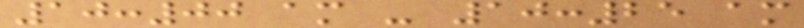10:00 am - 10:25 am
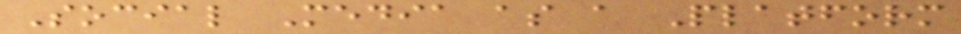Social Media as a Platform
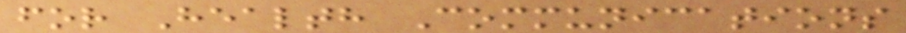for Health Communications
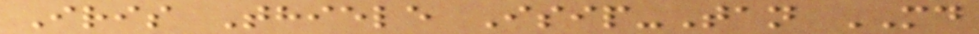Iris Thiele Isip-Tan MD
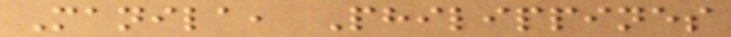Manila, Philippines
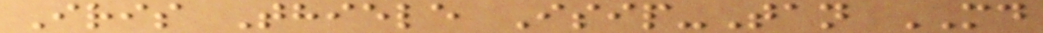Iris Thiele Isip-Tan MD
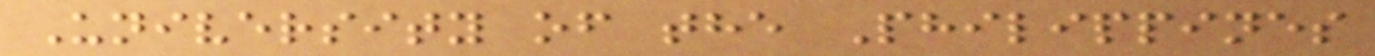University of the Philippines
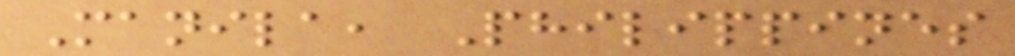Manila, Philippines
